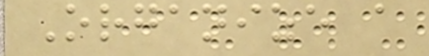Organize a
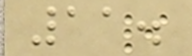11.
